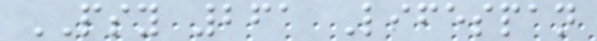PSY 261 Lifespan
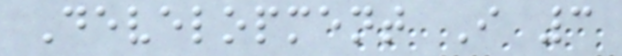Development I 3
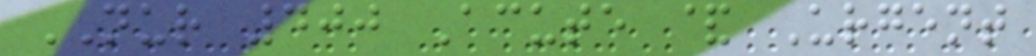NUR 400 Acute & Urgent
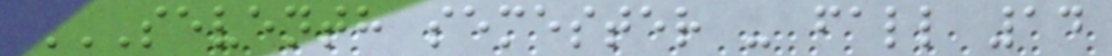SEVENTH SEMESTER - FALL 14
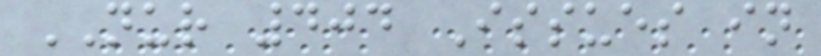NUR 404 Issues in
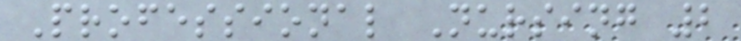Professional Nursing 2
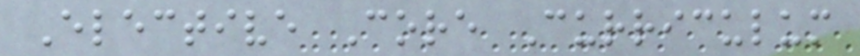Elective Core Curriculum
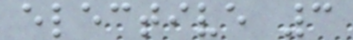elective 3
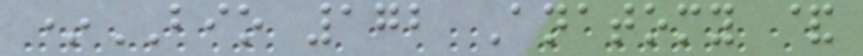*BIO 172 Anatomy &
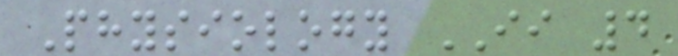Physiology II 4
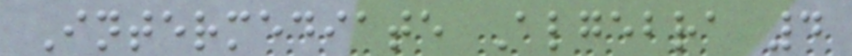Intermediate Algebra 4
